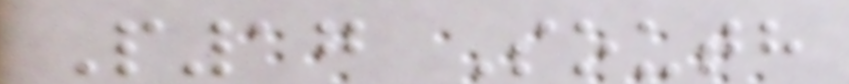P17 South
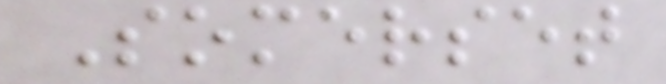Somerset
